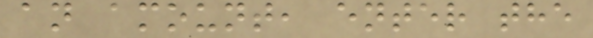an amount, enter the
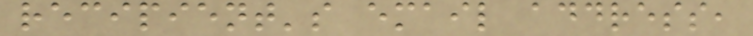recipient's email address,
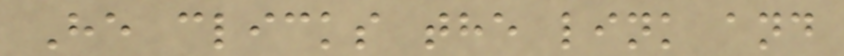He clicks the link and
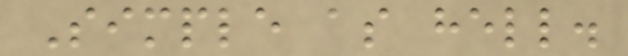Simple as hell.
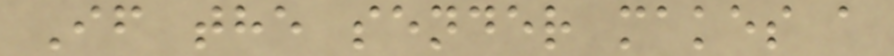If the sender makes a
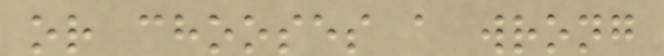or chooses a wrong
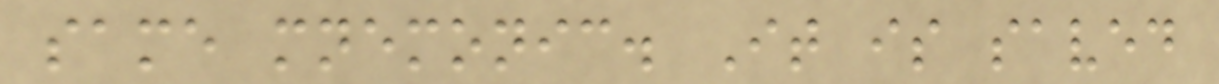same mnemonic. It is saved
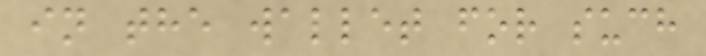in the wallet for such
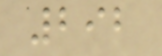292
